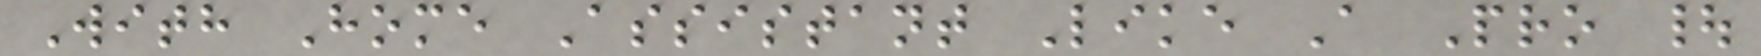With Home Assistant Like A Pro |
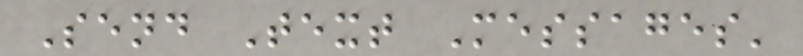Send Text Messages'
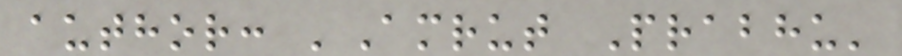author: 'Amrut Prabhu'
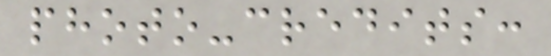photo-credits:
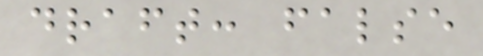draft: false
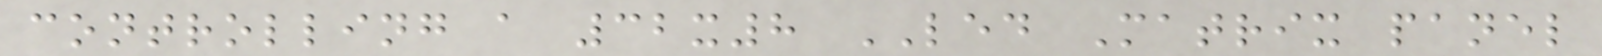controlling a 32x8 LED Matrix panel
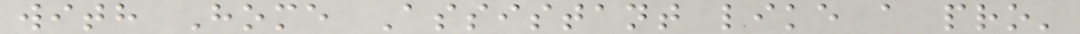with Home Assistant like a pro'
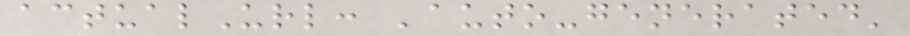actualUrl: 'auto-generated'
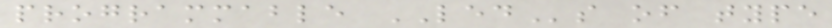programmable LEDs of type
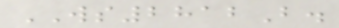WS2812B.
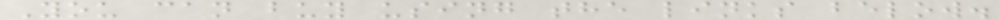You can buy using the links below.
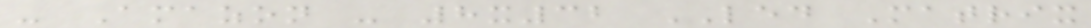- Amazon - 8x32 LED Matrix
